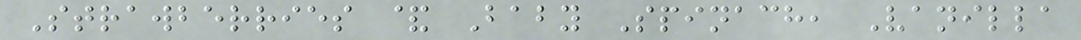Strawberries & Baby Spinach, Vanilla
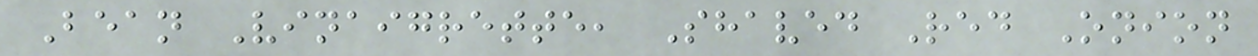Bean Vinaigrette, Shaved Red Onion
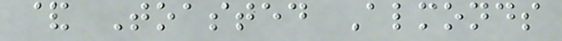& Toasted Almonds
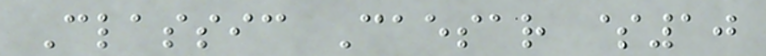Classic Caesar $10
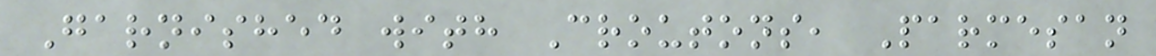Garnished with Croutons, Parmesan
